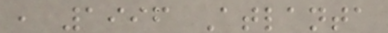, 1996 Atlanta
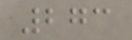273
